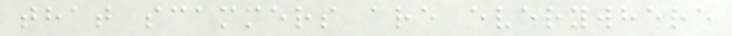that scammers are everywhere
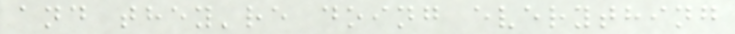and they're doing everything
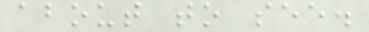about to see.
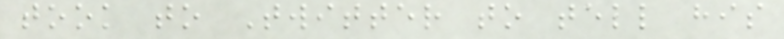took to Twitter to tell his
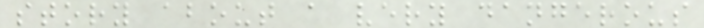story about a very dangerous
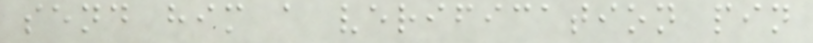send him a verification pin
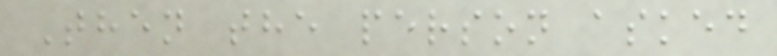Then the person asked
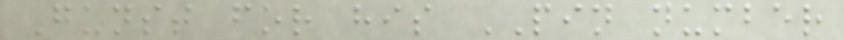Gunst for his PIN number
